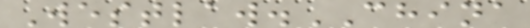Westlaw.CHINA
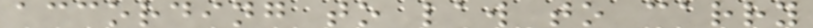according to law to carry
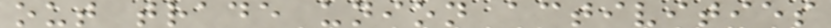out trade union activities
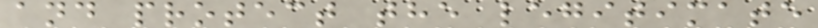and protect the legitimate
